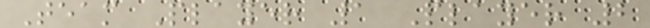Team Player 1 Player 2
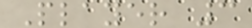Player 3
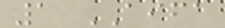1 AIFA
